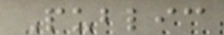Public
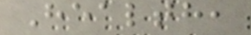Health,
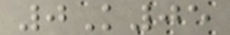0K05
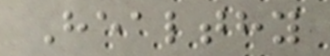Healthy
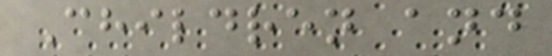Children and
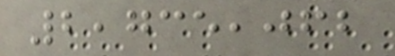2,735,062
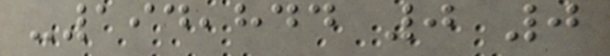-194,844 0 0
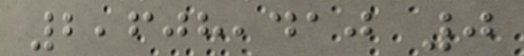2,608,410 0
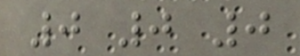0 0 0
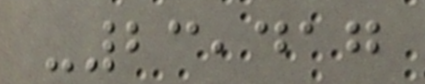-23,417
